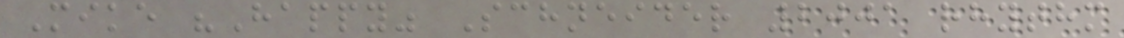Mike "Happy" Schneider 2001 rhythm
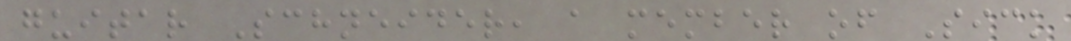guitar Schneider, a member of Sick
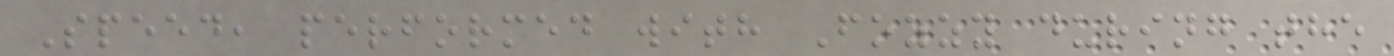Speed, performed with Fozzy during the
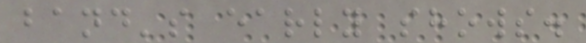band's early shows.
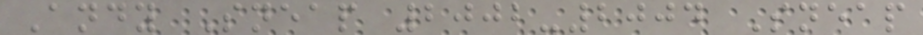Andy Sneap 2002-2004 Sneap
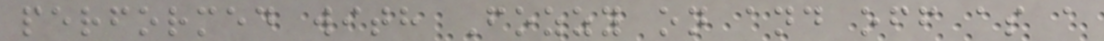performed with Fozzy on and off as a
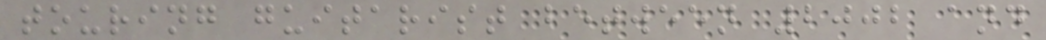touring guitarist between 2002 and
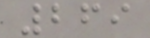269
